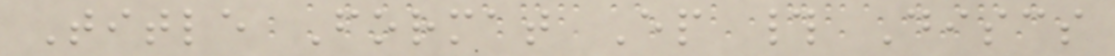Title Format Ep # Discs
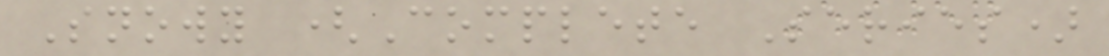Snowy (Complete Series)
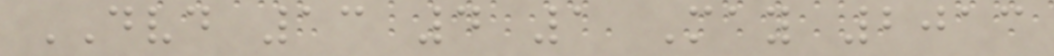DVD 13 4 1 May 2013
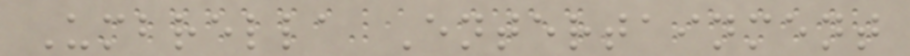Umbrella Entertainment
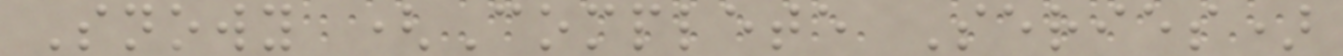Snowy (Complete Series)
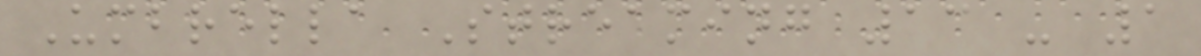Umbrella Streaming 13 - 1
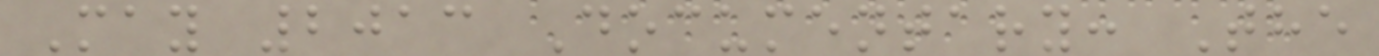May 2013 Documentary: The
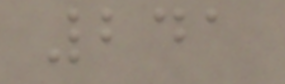241
